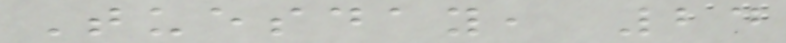Tuesday, 24
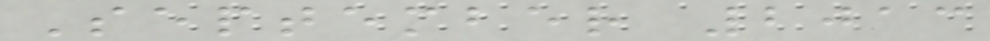September 2013
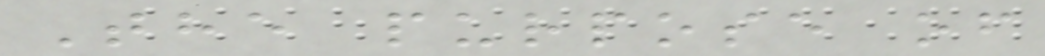The purpose of
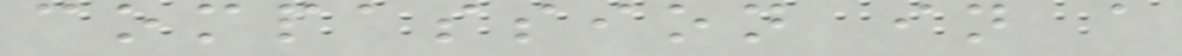compassion in a
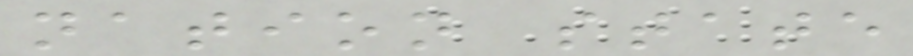nation state
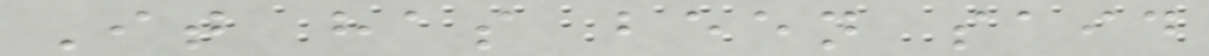It has been said
